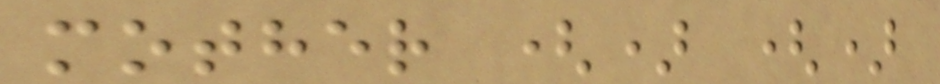mother () ()
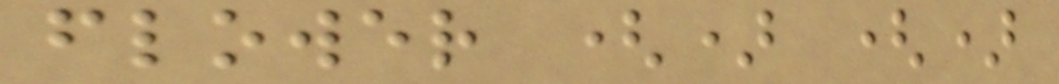flower () ()
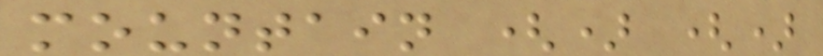mountain () ()
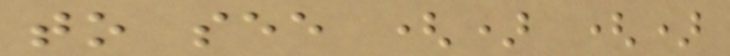to see () ()
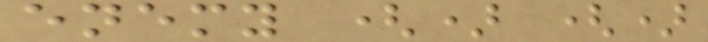enemy () ()
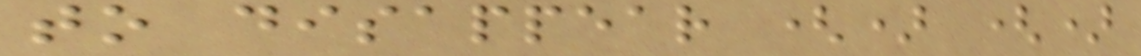to disappear () ()
